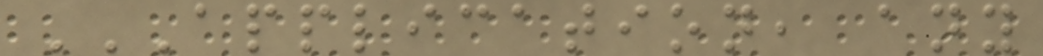APPLICATION, ANY
